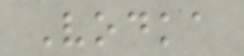Vodka
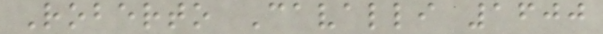Roberto Cavalli 1600
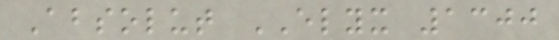Absolut ELYX 1300
